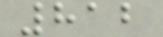812
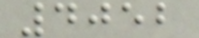4052
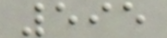595
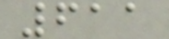611
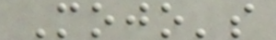Mojo's
